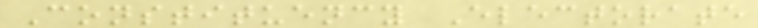Constituency Electorate
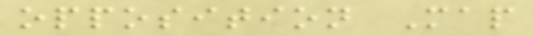opposition Map
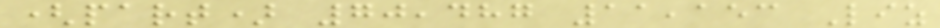(part) 70,487 11,153 Liz
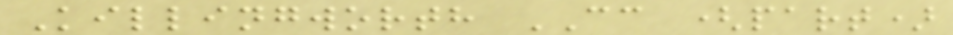Killingworth CC (part)
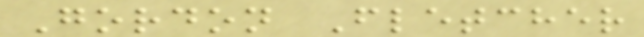Gordon Fletcher
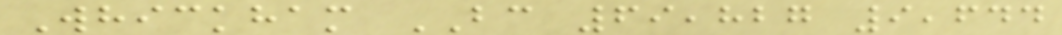Whickham BC 69,827 9,644
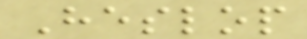Heslop
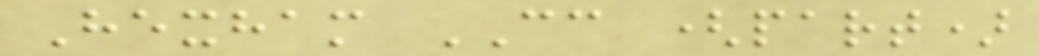Hexham CC (part)
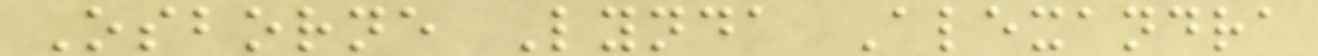Osborne Lynda Alexandra
